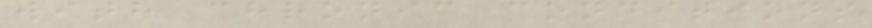with chronic conditions
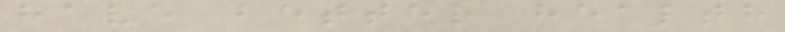have better health
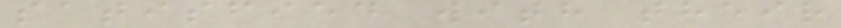satisfied with their
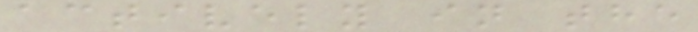actively in the
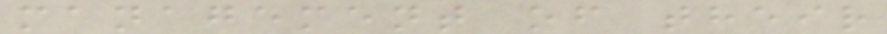management of their
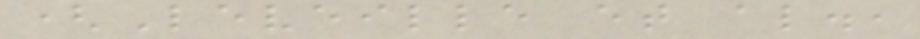(Leveille et al.,
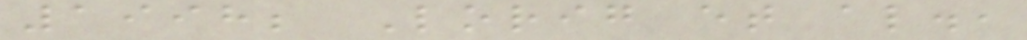1998; Lorig et al.,
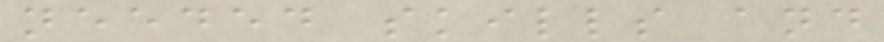needed skills and
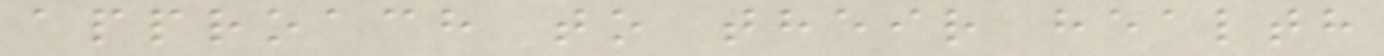approach to their health
